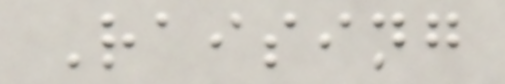Raising
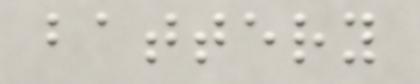battery
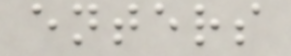enters
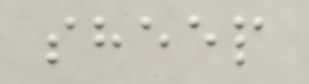sheep
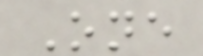One
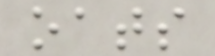oats
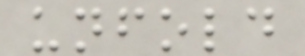unfold
